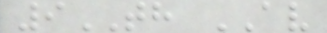9TH AV
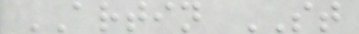ARTIN ST
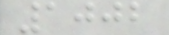1002
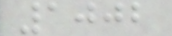1002
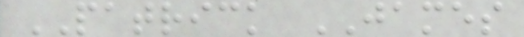PATRICK JAMES
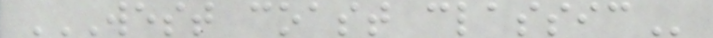WEST COAST CLASSIC
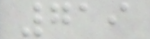719
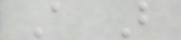A B
